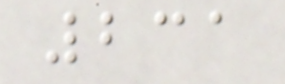231
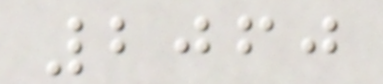2060
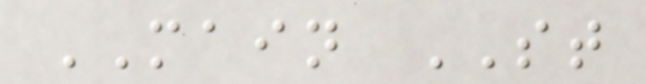MAIN ST
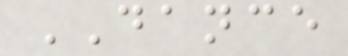DANCE
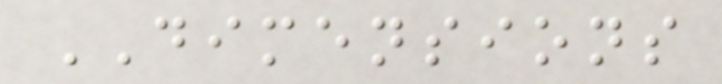DIMENSIONS
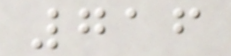716
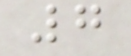7
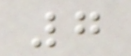7
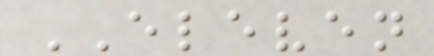ELEVEN
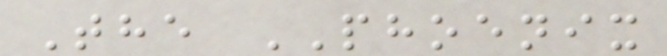The PHOENIX
